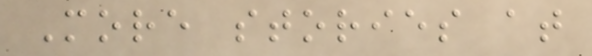More stories at
